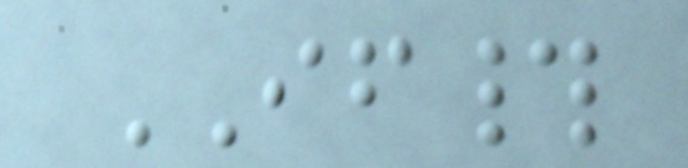IF#
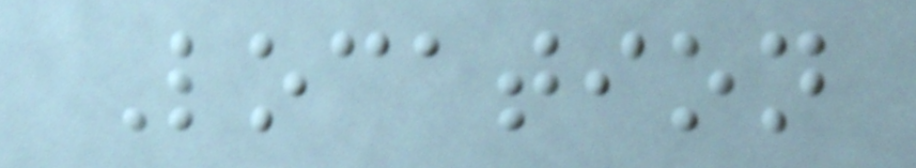Location
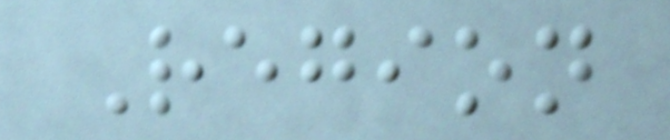Region
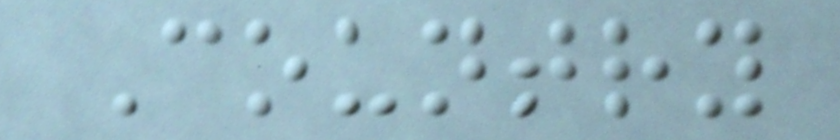Country
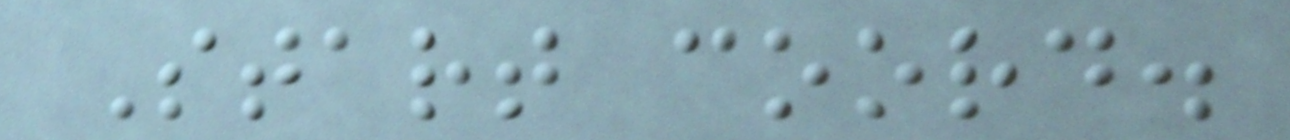Start coord.
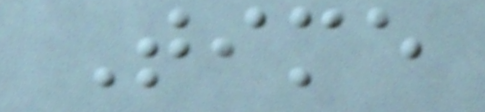Time
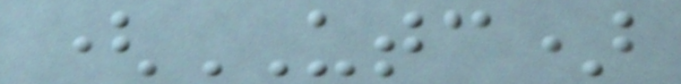(UTC)
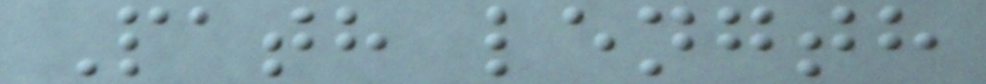Path length
